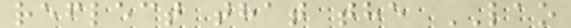reflect that the LAO
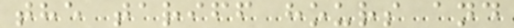the tariff hours and
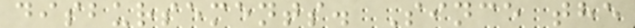disbursements. Since the
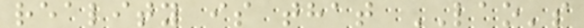reality is that LAO's
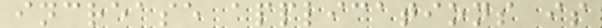increase applications is
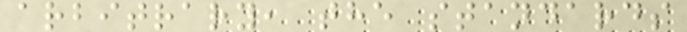arbitrary, the standards
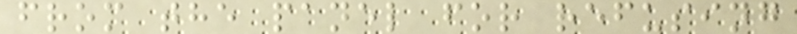from the panel for refusing
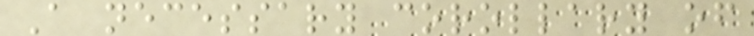A necessary corollary of
